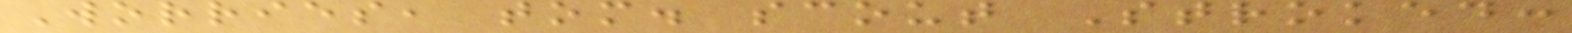Worries, tom. scout Stroked:
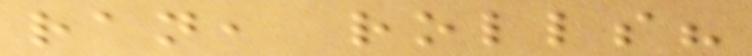ran, rolls?
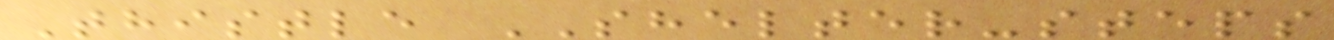Thistle SHELTER-steps
